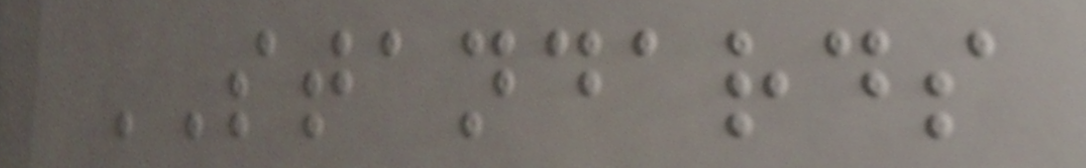STANDARDS
